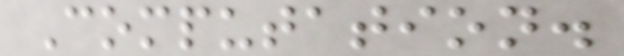Computation.
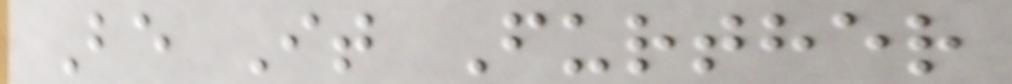Be It Further
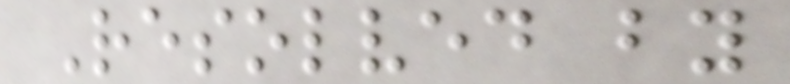Resolved by
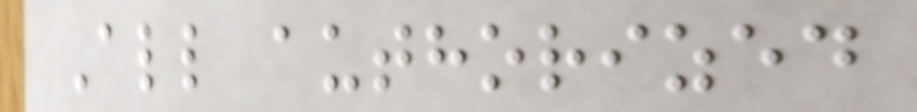All authorized
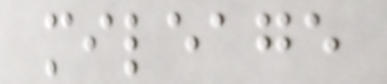mileage
